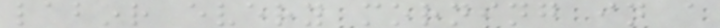labor every morning in a
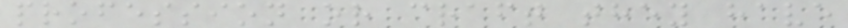profession or craft they have
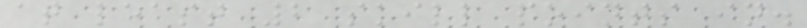at least 2 skill points in.
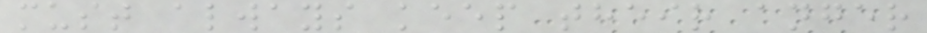must always keep their anger
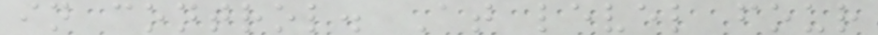in control. At level four
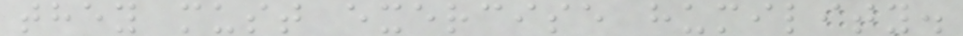they must exercise humility.
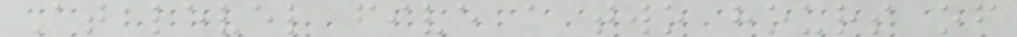At level five a two hours of
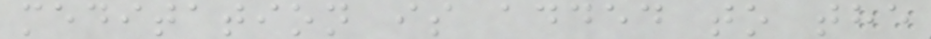meditation is added to the
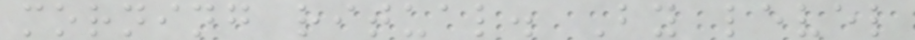morning ritual. By level
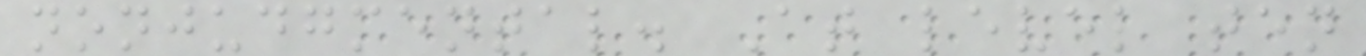nonjudgmental. At level ten
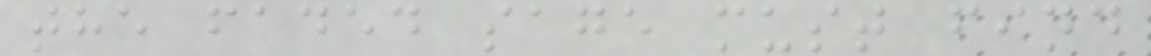the faded sage must find
